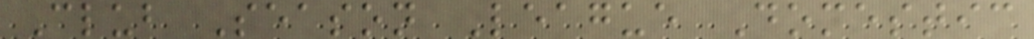Club Season League Domestic
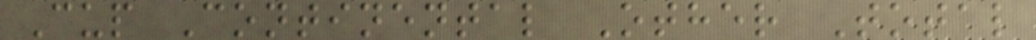Cup Continental Other Total
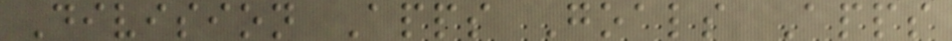Division Apps Goals Apps
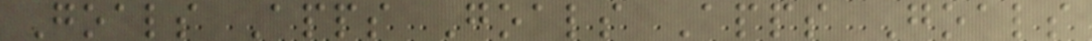Goals Apps Goals Apps Goals
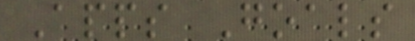Apps Goals
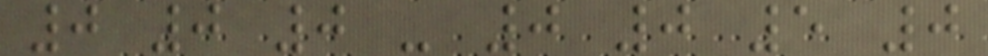0 0 0 - 0 0 5 0
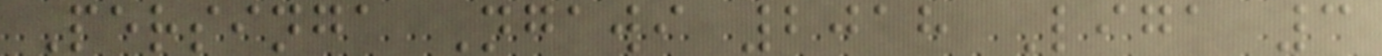Persinga Ngawi 2018 Liga 3
